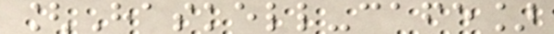[Haskell-cafe]
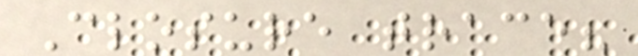Closure trace?
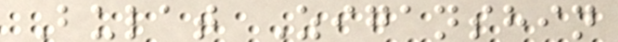Bulat Ziganshin
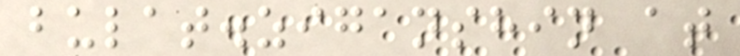bulat.ziganshin at
